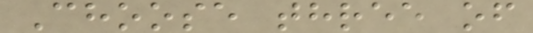Choose three of
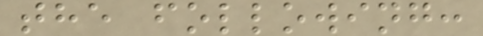the following:
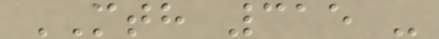MTH 315 -
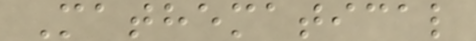Mathematical
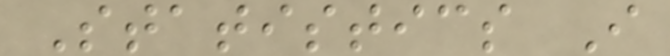Statistics I
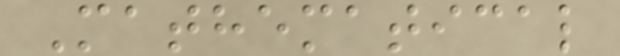Mathematical
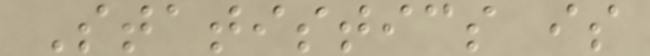Statistics is
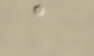a
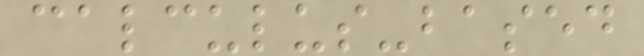calculus-based
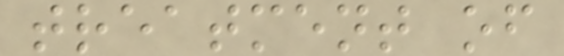treatment of
